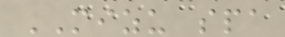MIZU spa
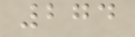274
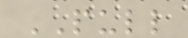PULL
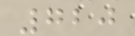720
